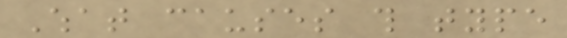What causes this type
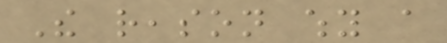The reason why a
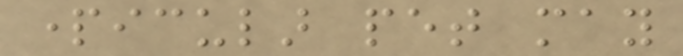particular pet may
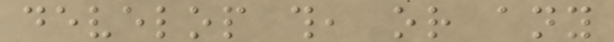develop this, or any
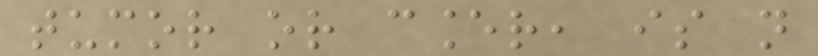tumor or cancer, is not
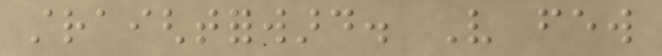straightforward. Very few
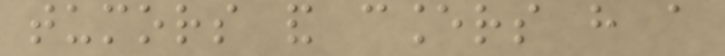tumors and cancers have a
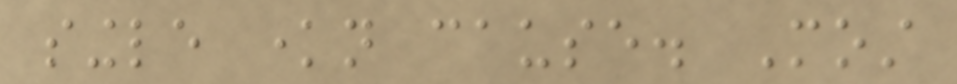single known cause. Most
